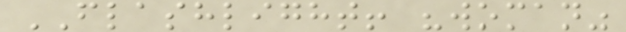FLASHLIGHT! "woman"
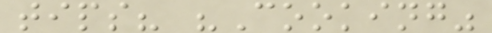tips? "Cooking"
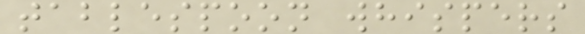tablespoon whispers
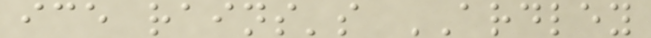ice rains's ARDLEY
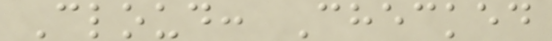Cloud: Checked
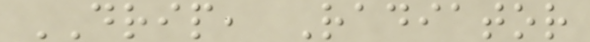DRIP, Radiator
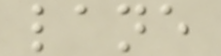lane
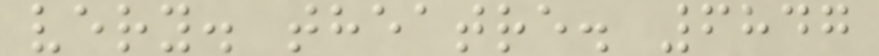very. theatre. 6847
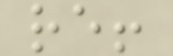re!
